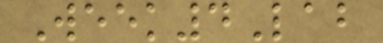Week4Lab
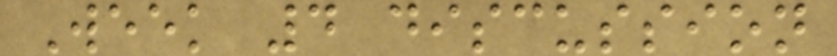Week 4 discussion
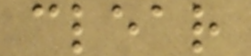clear
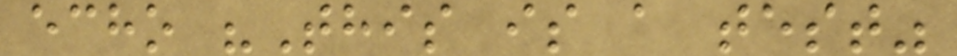echo "This is a test"
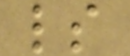ls
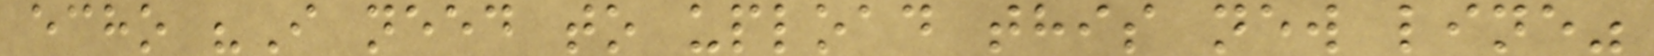echo "I need to upload this new line"
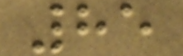85
